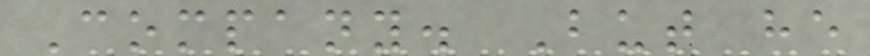Company. But he
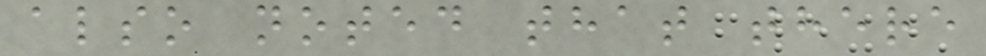also noted that there
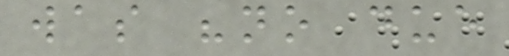was "no due
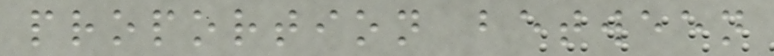proportion between
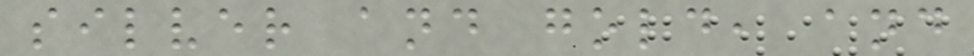silver and gold, and
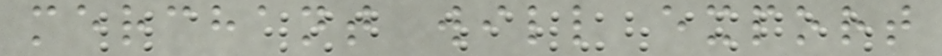merchant will export
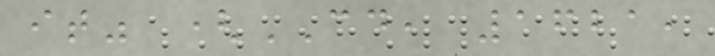it" (CD, 1621,
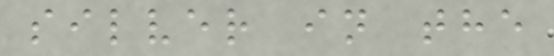silver in the
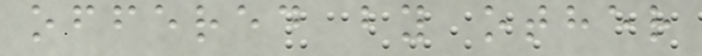offered by other
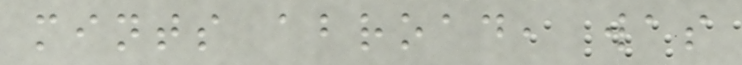mints abroad, was
